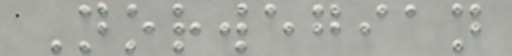Norwegian
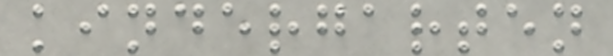kindergarten
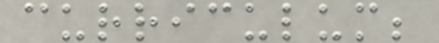curriculum;
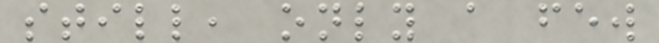still, only a few
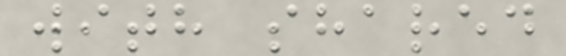with shared
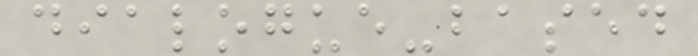dialogue-based
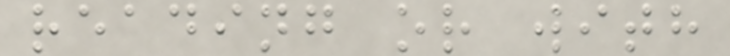reading or with
